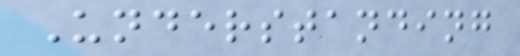Understanding
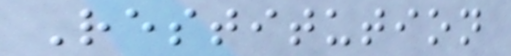Restitution
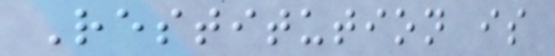Restitution is
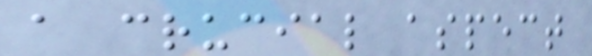a crucial aspect
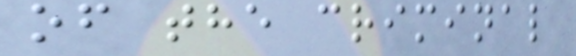of the criminal
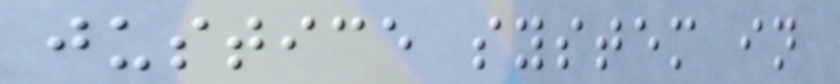justice system in
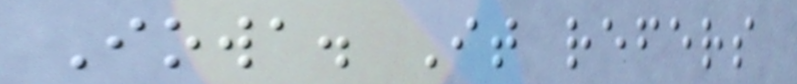Iowa. It refers
